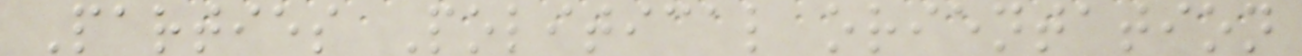Parties Political orientation
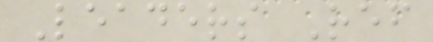Leaders Ref
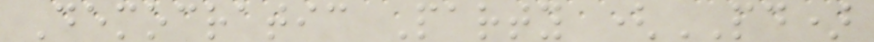Democratic Party (PD)
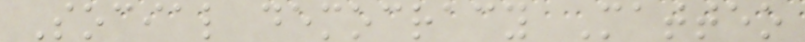Social democracy Matteo
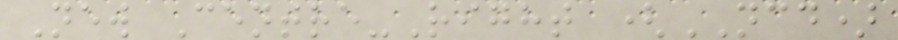New Centre-Right (NCD)
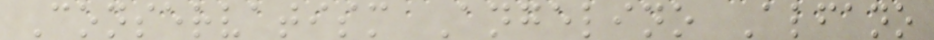Conservatism Angelino Alfano
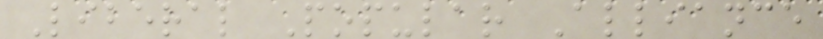Liberal Popular Alliance
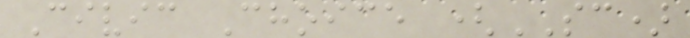Civic Choice (SC)
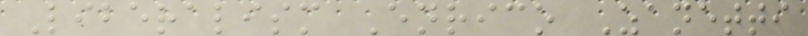Liberalism Enrico Zanetti
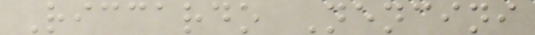Riccardo Nencini
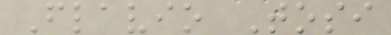Flavio Tosi
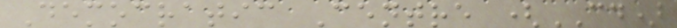Democratic Centre (CD)
